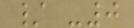/ -0
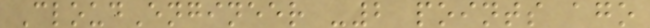CloudEngineer -2 points ago
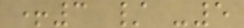+3 / -5
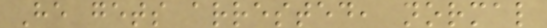He gets arrested, normal
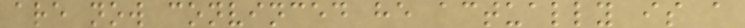are now convinced he actually is a
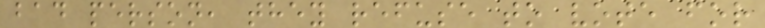bad person, they refuse to vote for
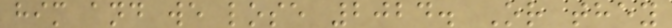him and we lose 2024. Or they
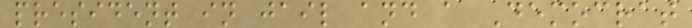president in jail and a Democrat
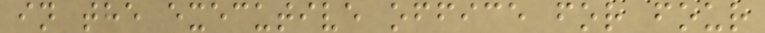in the executive office for four
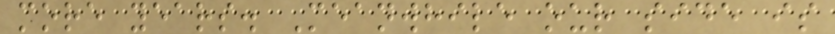more years. Meanwhile our side is
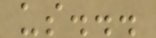us...
